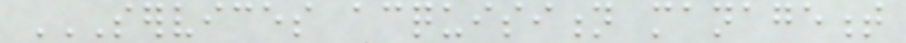SERVICES ACQUISITION MANAGEMENT
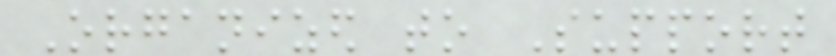Organized to Support
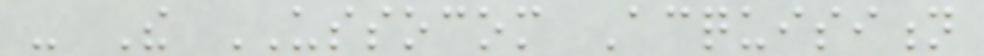- The USSOCOM Acquisition
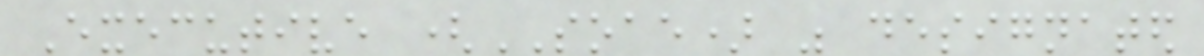Executive (SOAE) was designated
